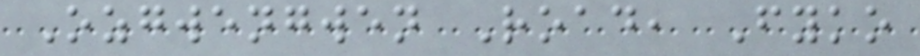Ozgwengwen Road, Fyko
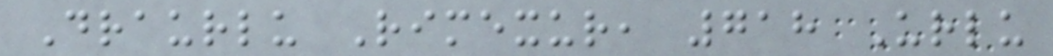Draurlu Rimexur, 718 Urlu
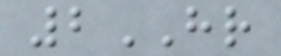2HR
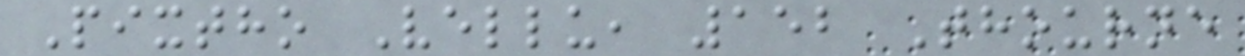Pixtho Vellu, 152 Thourne
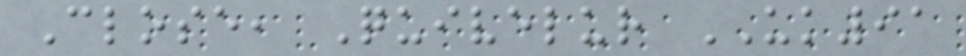Close, Quivelur UK91
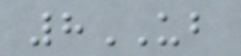8UB
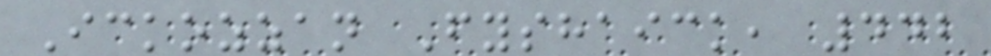Ickozzan Fyshaick, 442
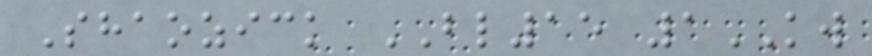Shaozick BL15 1KW
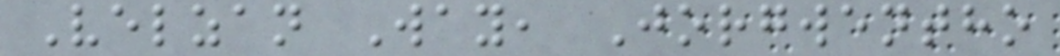Velzan Way, Jorgwentho
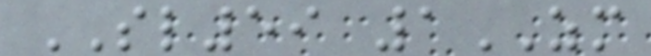SL59 1ZM
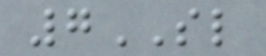7SL
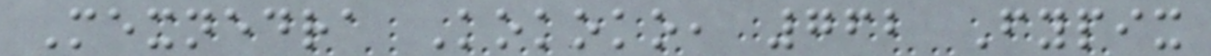Mexnedra Kokoko, 762 Fypix
